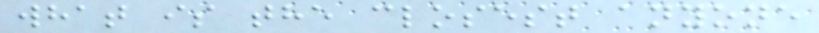what is the closest anyone
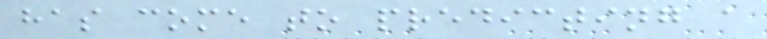has come to predicting a
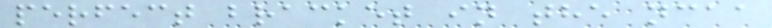perfect bracket in the ncaa
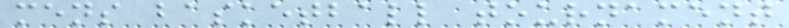mens basketball tournament
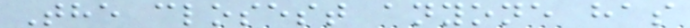The closest anyone has
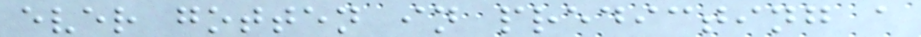ever gotten in predicting a
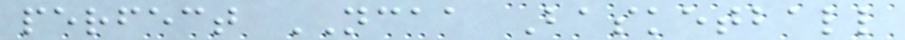perfect NCAA Basketball
